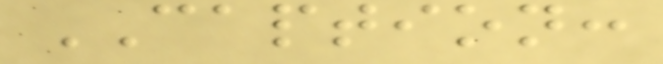CAPTION:
